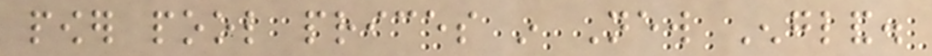power pool prices in New England.
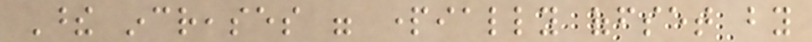These increases were partially offset by
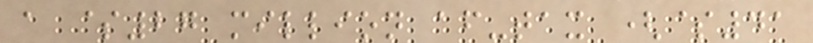a $27 million after-tax ($41
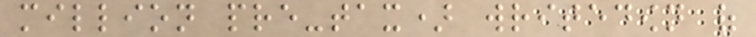million pre-tax) writedown of
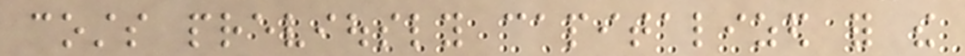costs previously capitalized for the
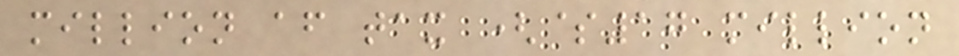million after tax ($17 million
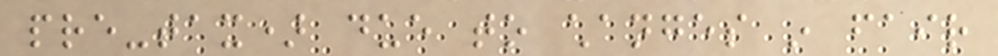pre-tax) due to changes in fair
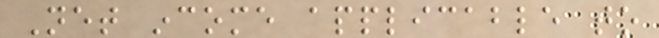Net income applicable to
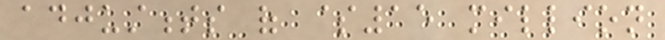adjustments of $15 million
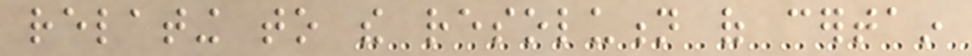relating to the resolution of certain
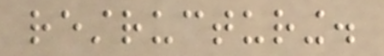restructuring.
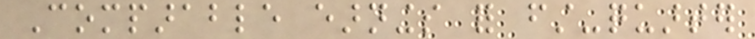Comparable earnings for first-quarter
